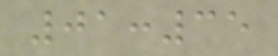01:35
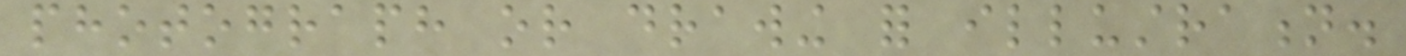photograph or drawing for illustration.
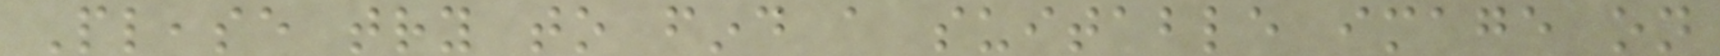Please try to find a suitable image on
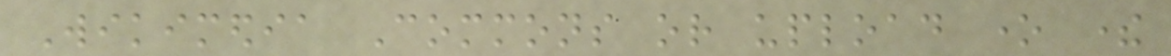Wikimedia Commons or upload one there
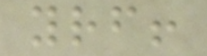yourself!
